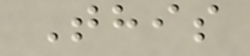This
